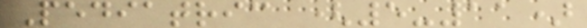Pediatric (5-11)
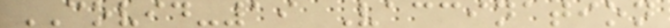COVID-19 Vaccination
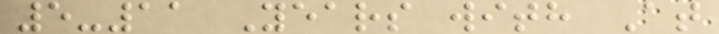5-11 Years with At
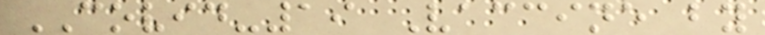COVID-19 Vaccine by
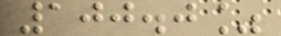100.0%
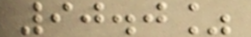90.0%
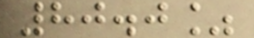80.0%
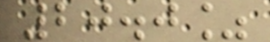20.0%
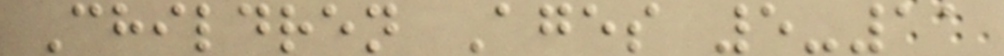Children Ages 5-11
